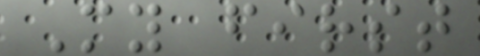My first
